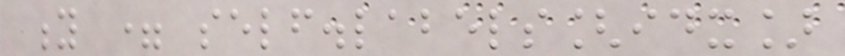y = self.labels[idx]
